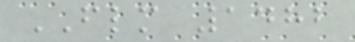FLM 1482
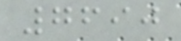7690
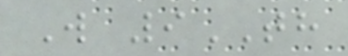W 9TH
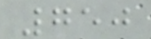750
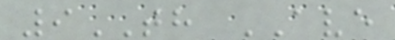9TH AVE
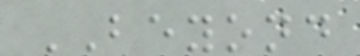BEYOND
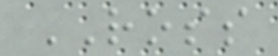ROSS
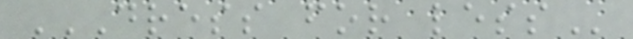DRESS FOR LESS
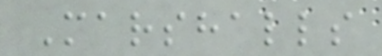Marshalls
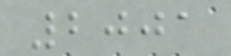2001
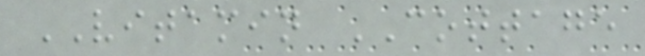VITAMIN COTTAGE
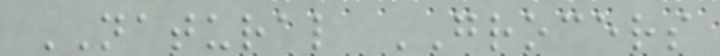NATURAL GROCERS
